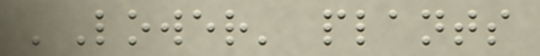'Lower' plants
